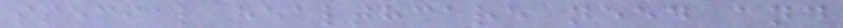special healthcare need and
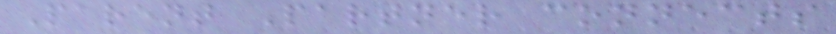Parent Partner connects
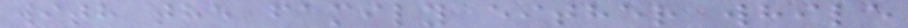with the family either while
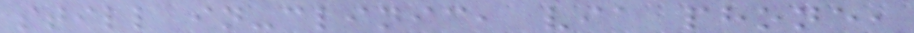still in-clinic, via phone,
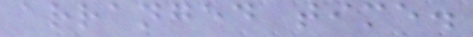arranged time.
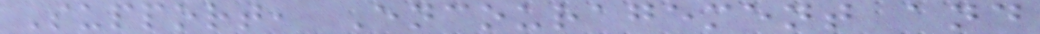Support, Encouragement and
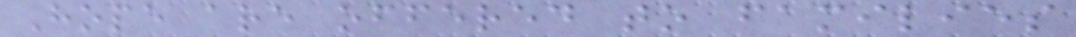Hope are offered to families
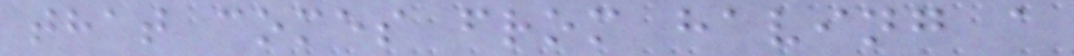that comes from having a
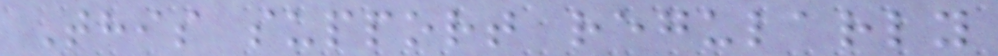This support regularly
